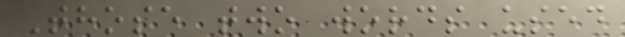Those two words used
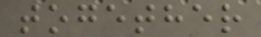together
